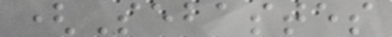(Sebastes
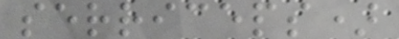serriceps)
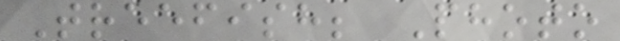Treefish; Photo
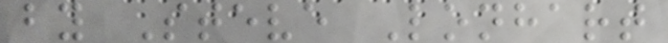by Steve Lonhart
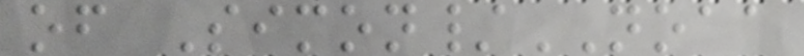of Simon/NOAA
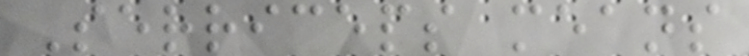Serriceps means
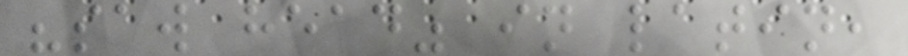"saw head" in latin,
